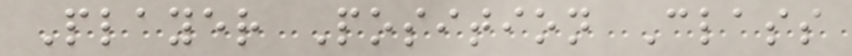Player Position Class
